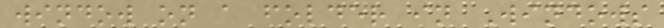window on a folder in Windows
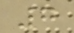7
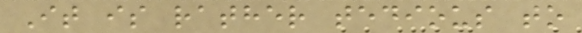It is rather tedious to
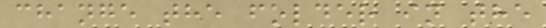change the folder in the
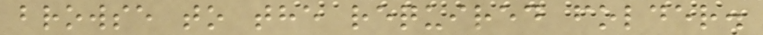browse to the required folder.
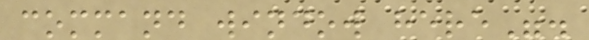command window here".
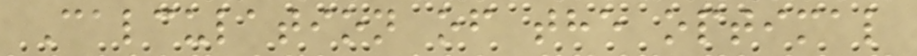Calculation of the optimal
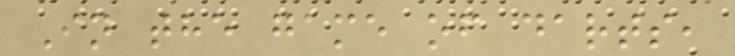In the game of darts,
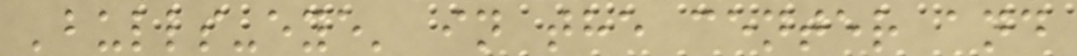'bulls-eye' in the center and
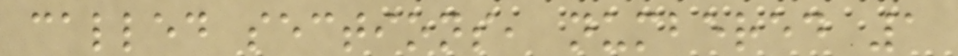called sections, numbered 1
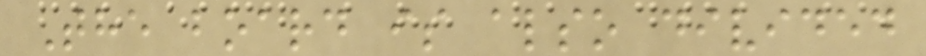The board is also divided
